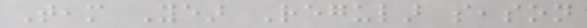Team Year Regular season
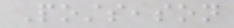Postseason
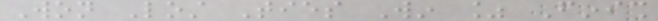Won Lost Ties Win % Finish
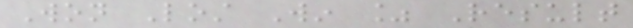Won Lost Win % Result
